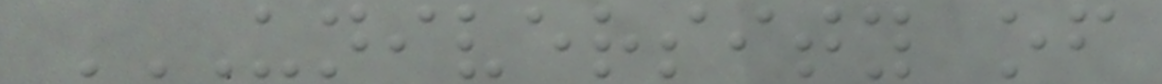UNIVERSITY OF
